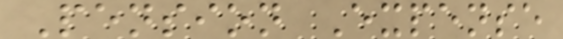Pension Expense
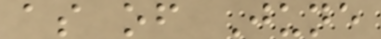as of June
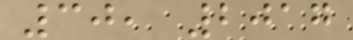30, 2017
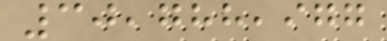30,788,977
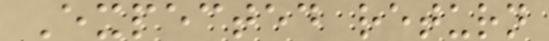Expected return
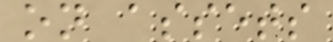on assets
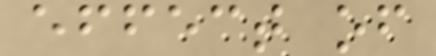effect of
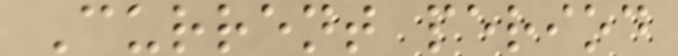Current period
